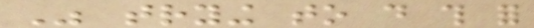Was trying to do this for
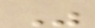Was
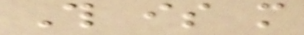This is more
